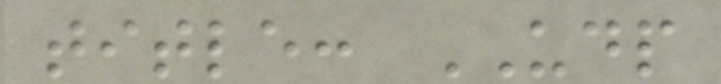title: UDP
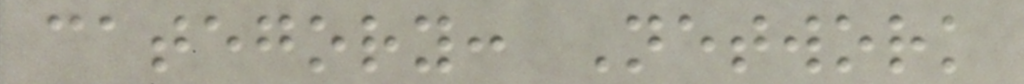category: Network
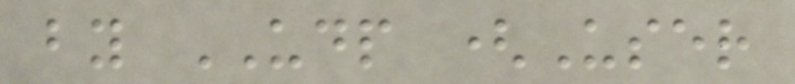by UDP (User
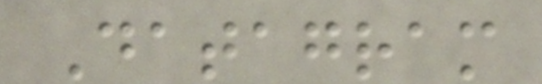Datagram
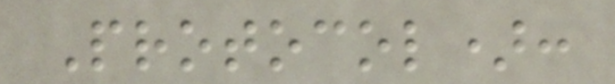Protocol):
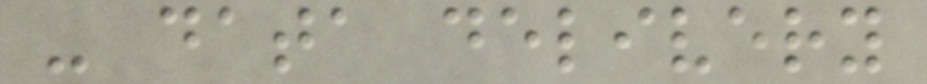- data delivery
